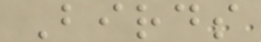Birds
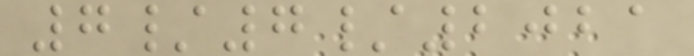7/7/2021
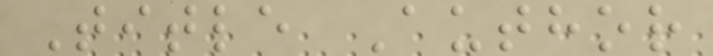Title Author
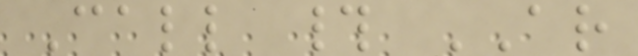Call # AR
